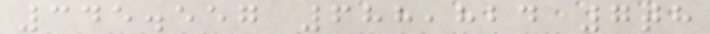345.557 688,824 7th
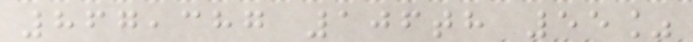867,387 106th 55%
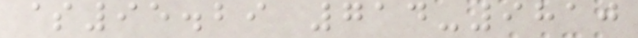$95.29 714-9810
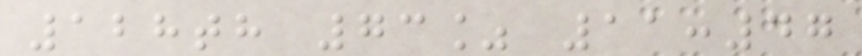128th 73% 11:47
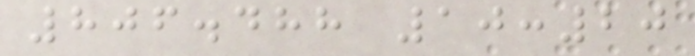806.488 10:20
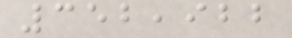352,922
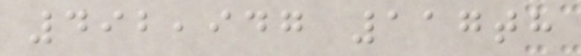492,947 117th
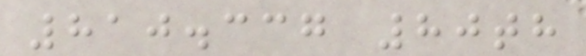810.337 80th
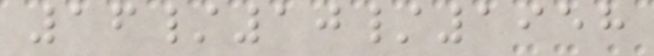16/10/1958
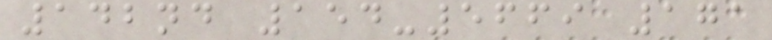142nd 154-5669 171
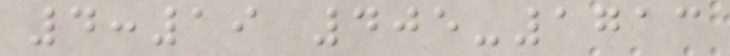4:19 405-1713
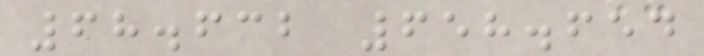68.632 658.654
